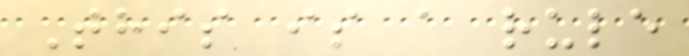This is a rule
